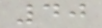40
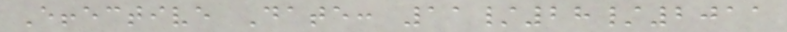Effective Date: 11/28/2011
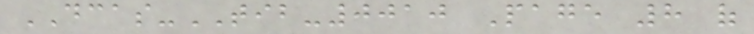DCAS-TIB-0010 Page 8 of
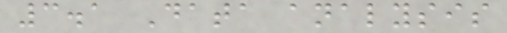3.1 Data analysis
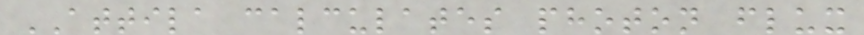ATTILA calculates photon flux
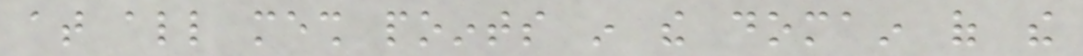at all mesh points in the domain of the
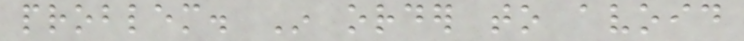problem. In order to avoid
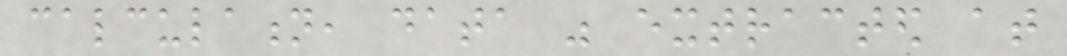calculation, data was extracted at
